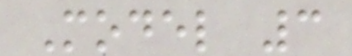Model 3
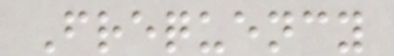Frequency
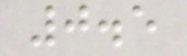0.5
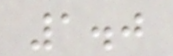1.0
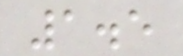1.5
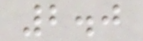2.0
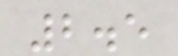2.5
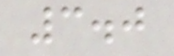3.0
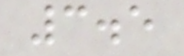3.5
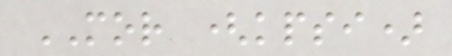MOR (kpsi)
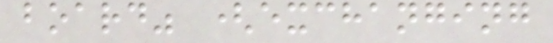board" (exchanging
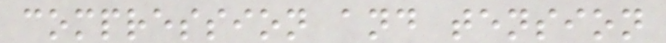compression and tension
